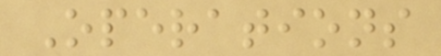Operations
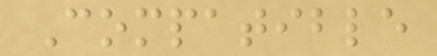Compatible
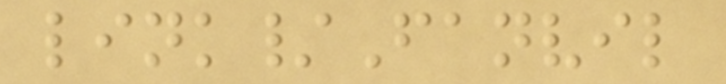link/Fanvil
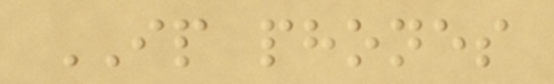IP phones
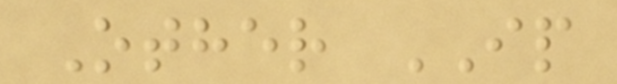Other IP
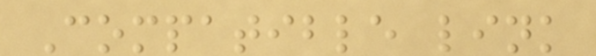Compatible link
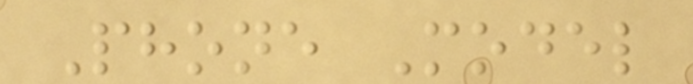Phone Model
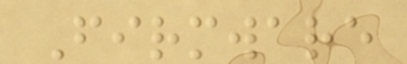Firmware
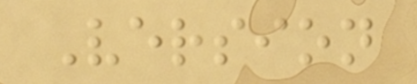Version
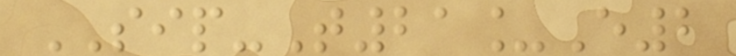SIP-T21_E2
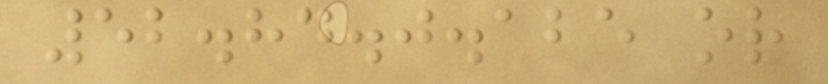52.84.0.125 or
